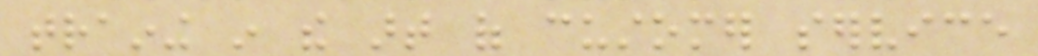training in the art of customer service
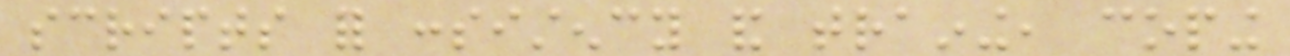scripts for consistency and training, coping
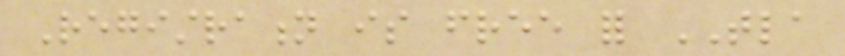Registration is free for TLA
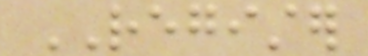REGISTER
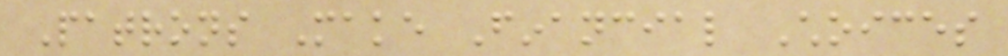Patrons Make Financial Choices
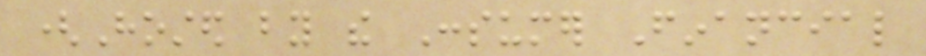(Hosted by the Consumer Financial
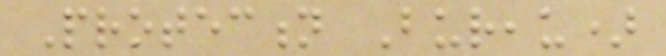Protection Bureau)
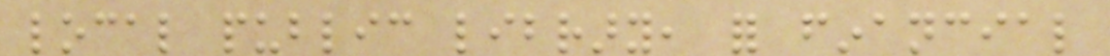local public library, for financial
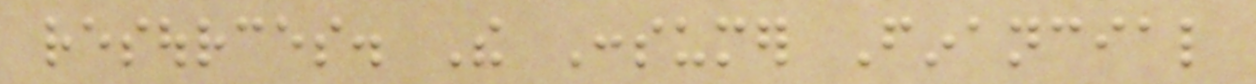resources. The Consumer Financial
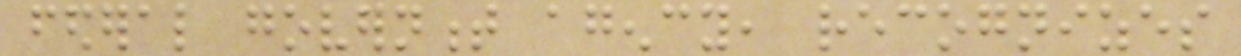federal government agency, recognizes
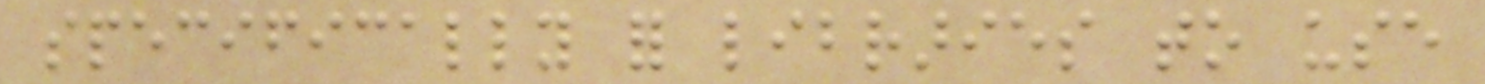specifically for libraries to use
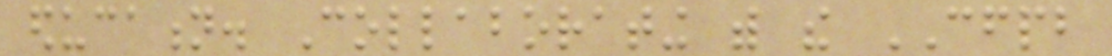education. Collaborating with the CFPB
